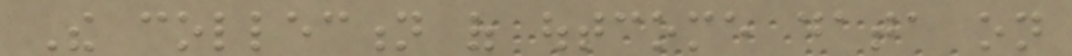The collection of outcome data on
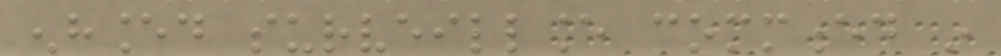enhanced surveillance commenced in
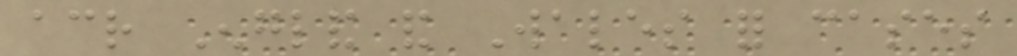across England and Wales for cases
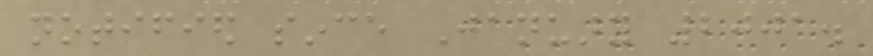notified since January 2001.
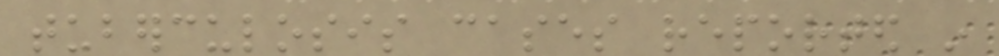tuberculosis cases reported in
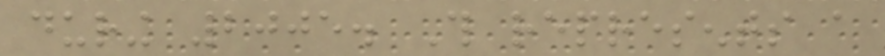during 2005. This represents a
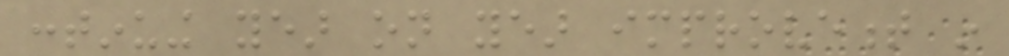continuing year on year improvement in
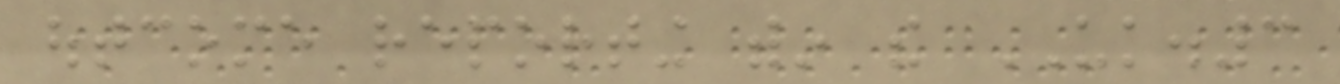outcome reporting within the UK.3
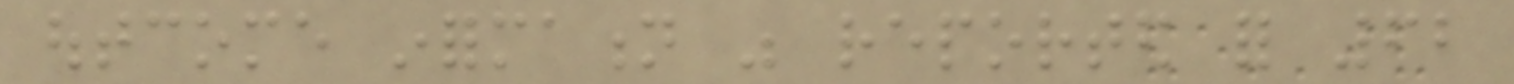outcome information was reported for 62
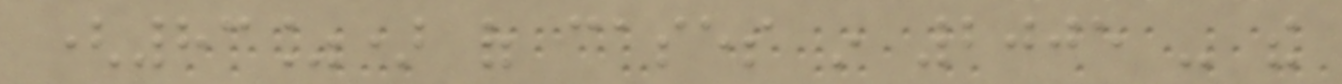(83%) of cases in 2005 - the
